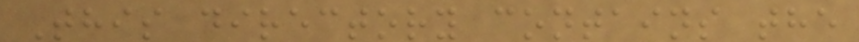This directory contains the
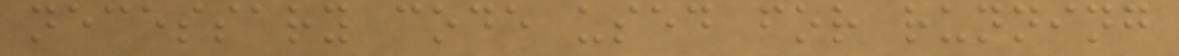necessary code used for running
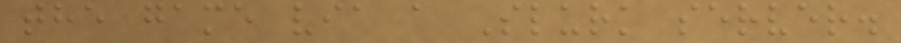the game via a Slurk server.
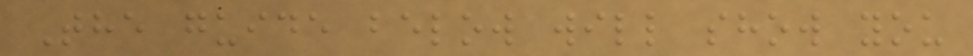The guide below will show you
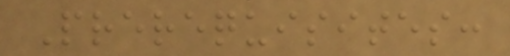Prerequisites:
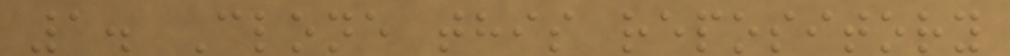1. Clone this repository
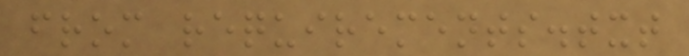from requirements.txt
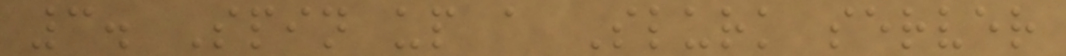3. Spin up a Slurk server
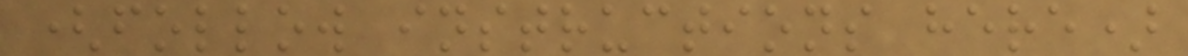(follow instructions here)
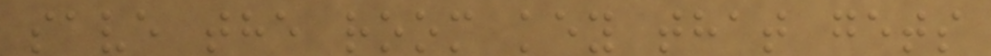save the room key that gets
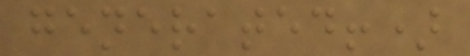generated!)
